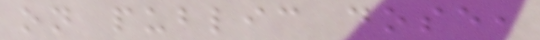on public dose,
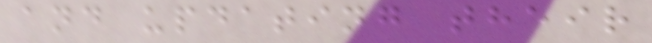and updating their
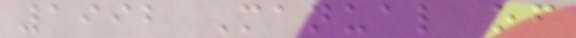1992 Manual of
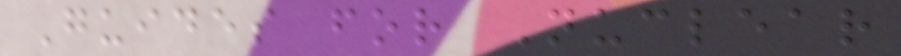Guides for Nuclear
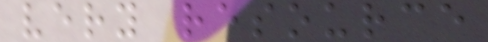very resource
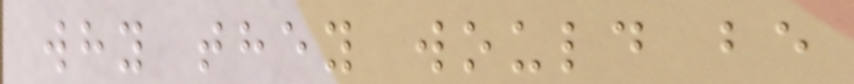why they would be
